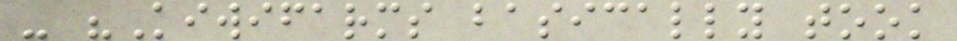- "Kiwifarms basically took
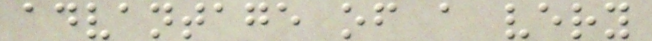advantage of a very
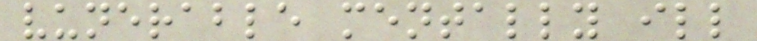vunerable mentally ill
